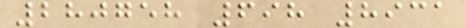280758 698 8931
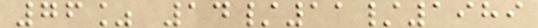76% 14/11/1989
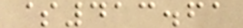$413.61
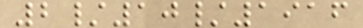2/10/1916
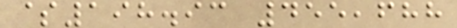$198.93 455,688
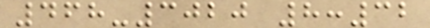468-3020 8:32
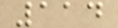114
